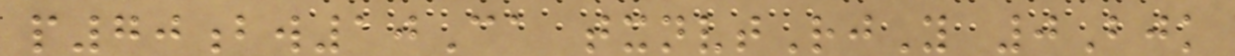p70bw10Ca txnvtRjY 0Bjk
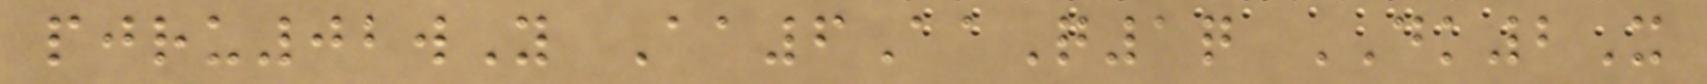pjru02wY Aa6AaQ1q DK2X
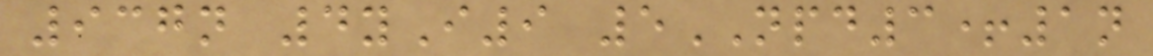937n 4yI9 5NPD3+1n
